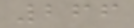266
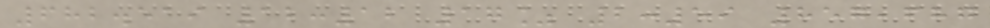682.519 12:12 17% 2:59 857,687
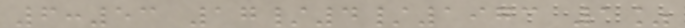6:53 17/4/1973 1%
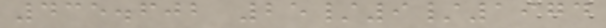435.602 25/9/1974
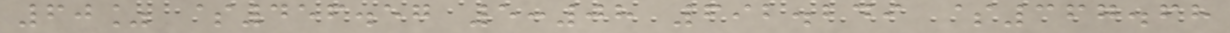60% $456.57 5:08 692.249 $367.68
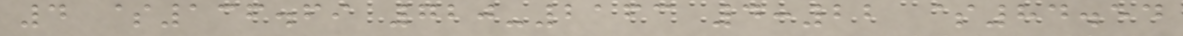4 $136.69 720-2163 4:22 $84.54
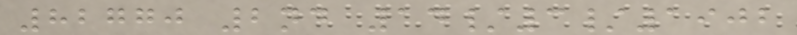82770 2nd 14/3/1902
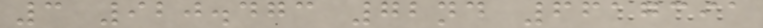3 920.473 72nd 6617391
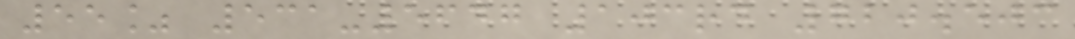55% 531-5647 103rd 720.503
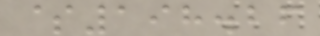$198.26
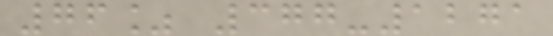76% 377-1271
